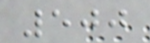500
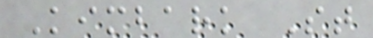Kimbark St
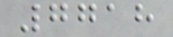7718
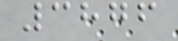3876
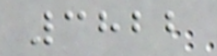3822
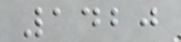1420
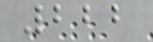222
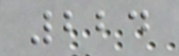224
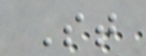St
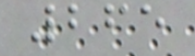265
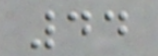44
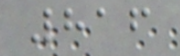816
